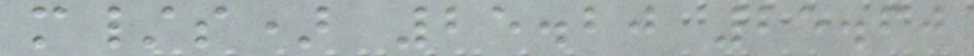m/s) 25.20 25.60
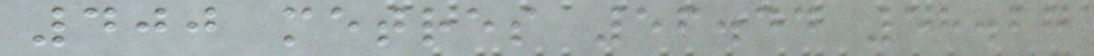400 metres 56.44 58.28
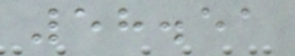58.51
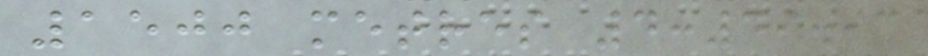1500 metres 4:49.93
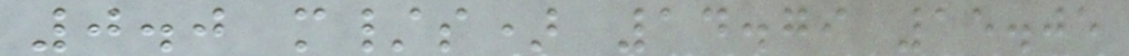0.0 m/s) 14.79 15.05
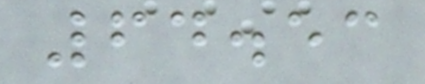64.53
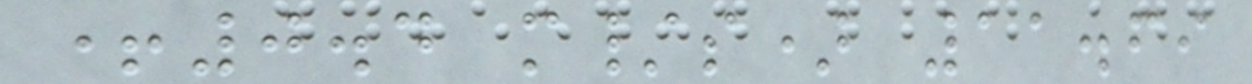+0.4 m/s) 11.69
